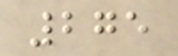275
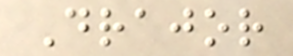Drajor
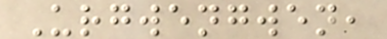Urgwengwen,
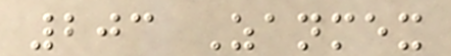203 Zanmex
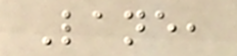Lane,
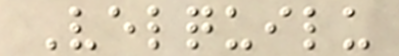Velquilu
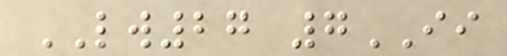LW27 7II
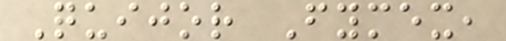Quijor Fymex,
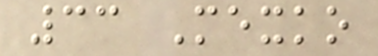33 Mexko
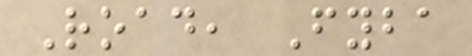Road, Fyba
